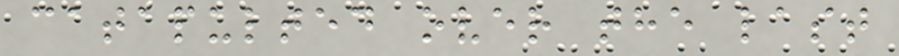catapulted over the last
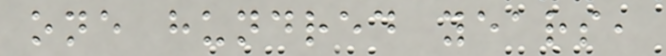one hundred years,
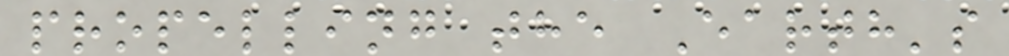propelling the Earth's
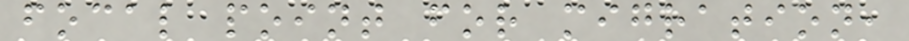focal point for migration,
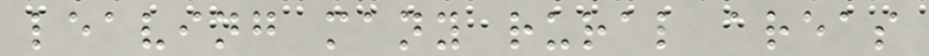leaving many rural areas
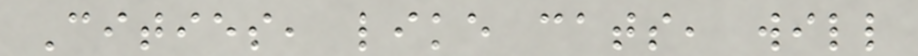Cities, like cats, will
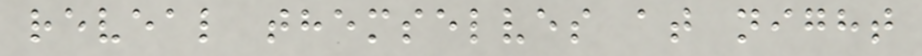reveal themselves at night
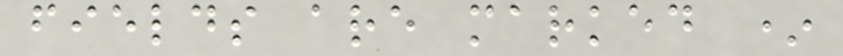fields are marked *
